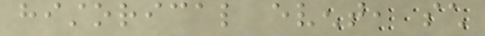historical event, such
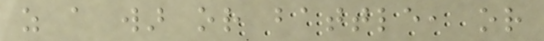as a war or battle, or
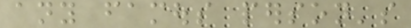any famous person's
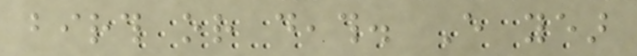birth or death. Every year
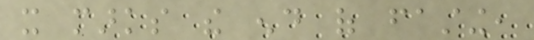it marks the end of fasting,
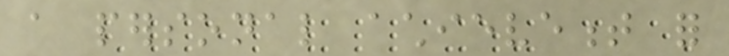a personal achievement for
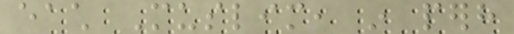each Muslim, in perhaps
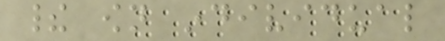their own individual
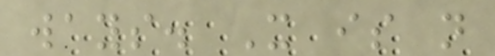ways. It is not
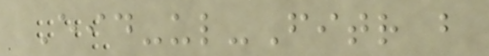Eid-ul-Fitr but
